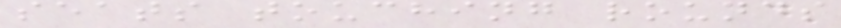seats touching rounds
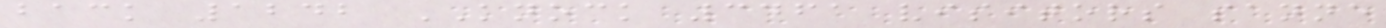back 1242 KNOCK 3461 visitors sanne
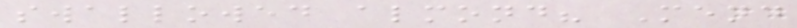swallowed almond? Mend
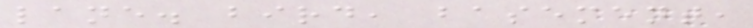lane. bird, basement,
